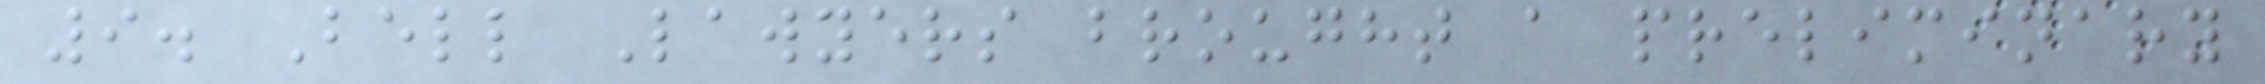9. Bell Lawyers brought a preliminary
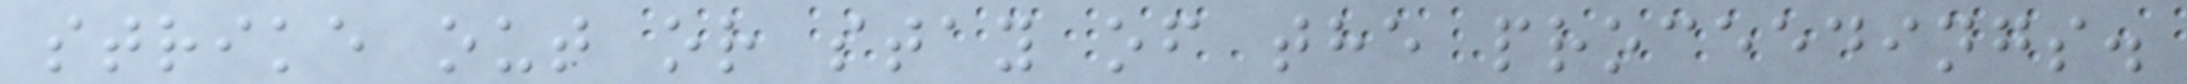strike out or stay of the proceedings.
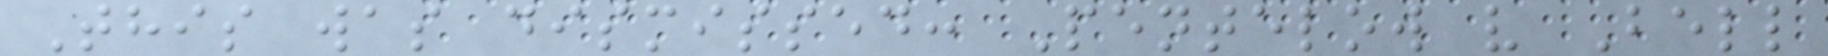This was dismissed: Pentelow v Bell
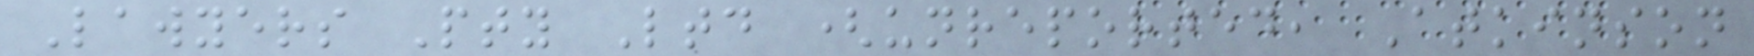Lawyers Pty Ltd (unreported, Atkinson
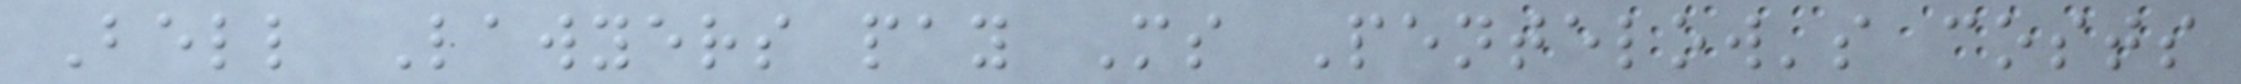Bell Lawyers pay Ms Pentelow's costs
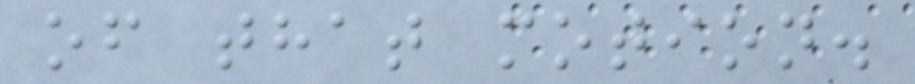of that motion.
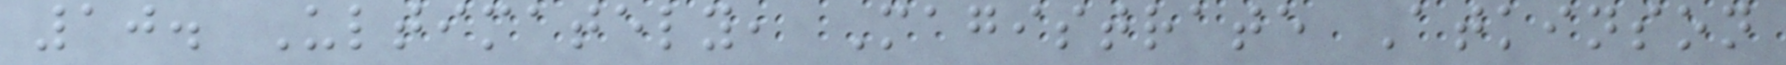10. Ultimately, Magistrate Atkinson
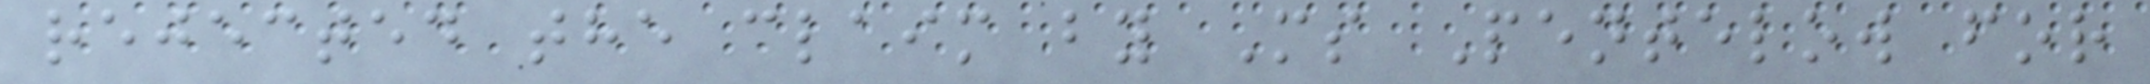rejected the claim by Ms Pentelow for
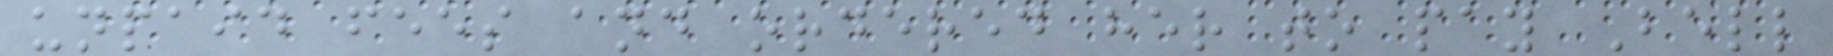unpaid fees and ordered her to pay Bell
